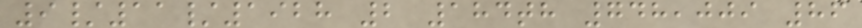9/11/1928 2 184th 748,009 86
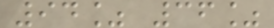94% 36%
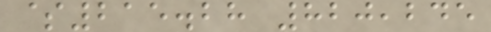$215.28 820,245
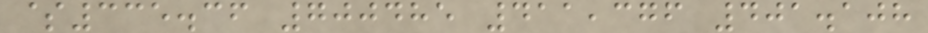$335.36 700485 411,376 401.108
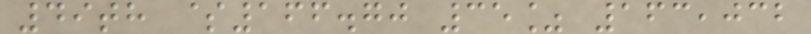49th $166.70 35% 163,032
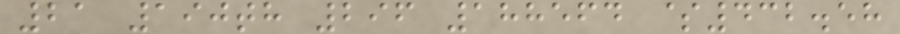21 190th 296 188564 $432.58
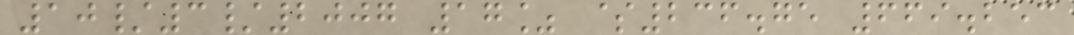10/3/2007 17% $236.75 669.253
